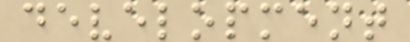development
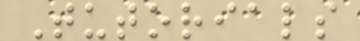Tutorials
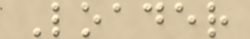Loader
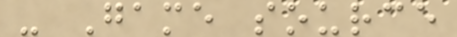- Game source
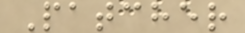Patcher
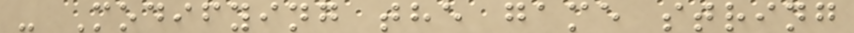- Modifying the game string
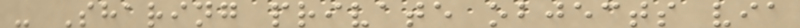- Sharing private objects via
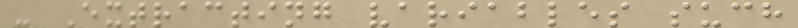- Extracting variables such
